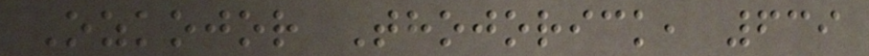Ozkojor Thojorick, 639
